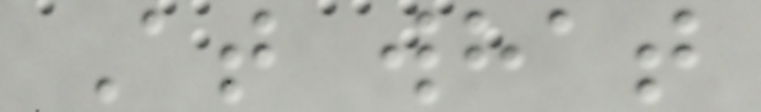At what
